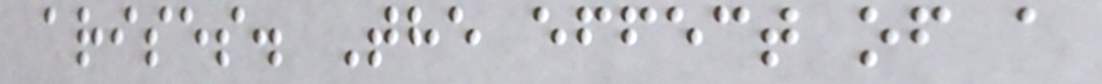arises. The effect of a
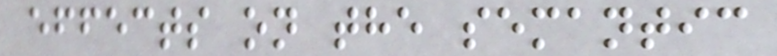effects on the semantic
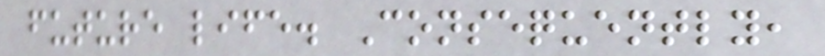future life. Consequently,
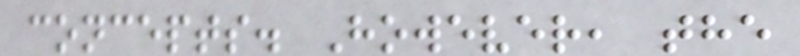concepts. However, the
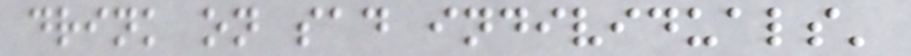drink on sad individuals'
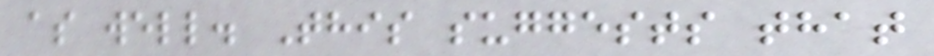as well. This suggests that
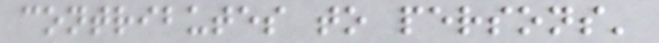contributes to persons'
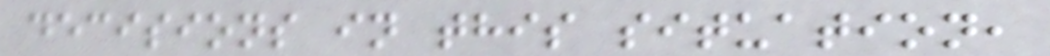decisions in this situation,
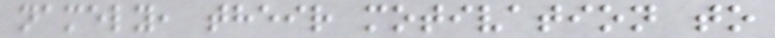namely, their motivation to
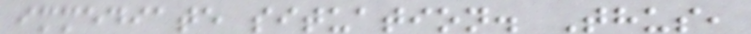immediate situation. Thus,
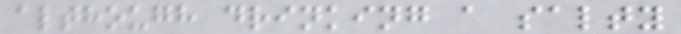although drinking a salty
